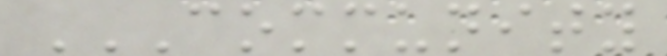COMMUNITY
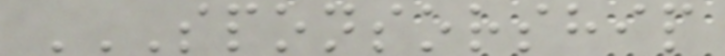SPONSORSHIP
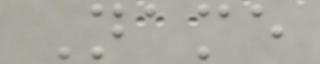Name
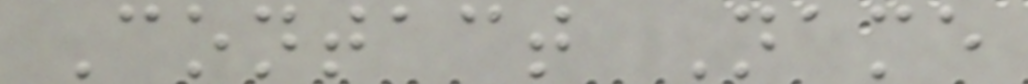Contact Name
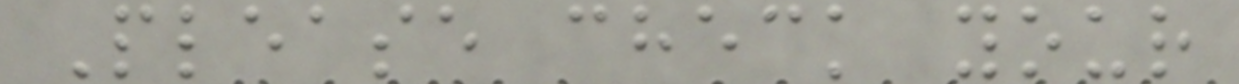Please check your
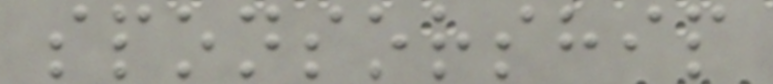sponsorship
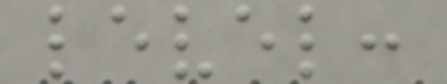level:
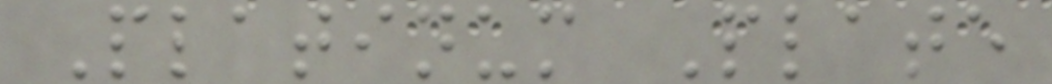Platinum Plate
